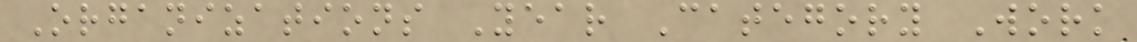Organizations Year Category Work
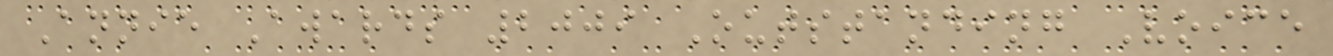Annie Awards 2009 Outstanding Voice
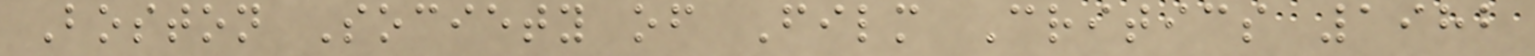Boston Society of Film Critics 1982
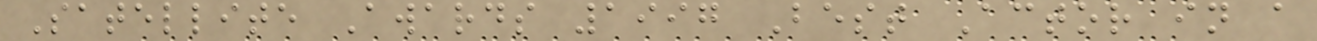Satellite Awards 1997 Best Actor in a
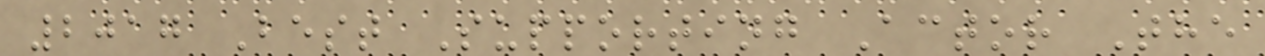2017 Best Supporting Actor The
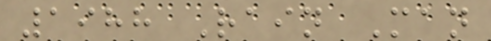1988 Rain Man
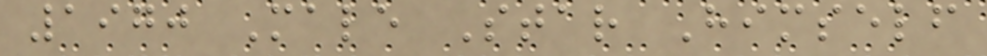1970 Male Star Himself
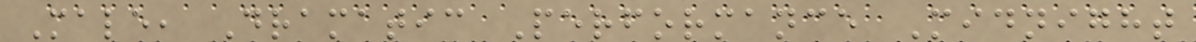Male, Dramatic Performance Midnight
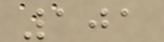101
